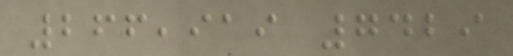266,919 7429
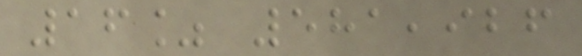16% 581,926
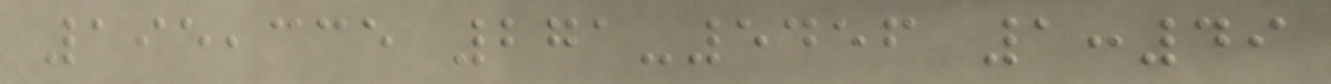195,335 271-5456 1:49
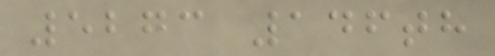5273 146th
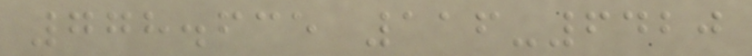778.635 116-6420
